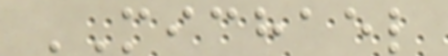MICHAEL
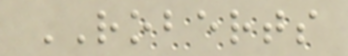ROBERTS
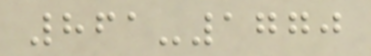861-1770
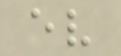ev
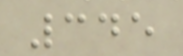345
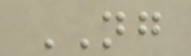NG
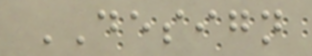DESIGN
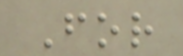For
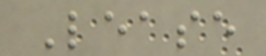Lease
